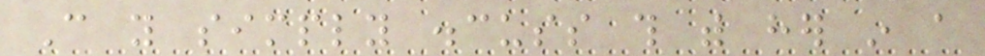Can you simply discuss this with her in a
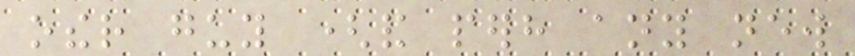other guy (and perhaps any new
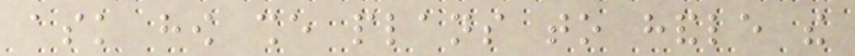ask how she plans to handle the
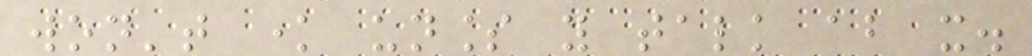won't know unless you talk about it.
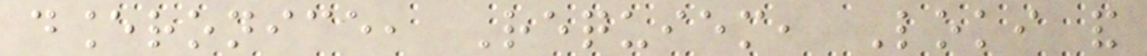danceronice, Requiem, Loki and
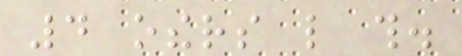4 others like this.
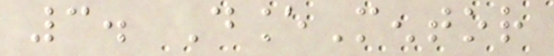3. DanceMentor
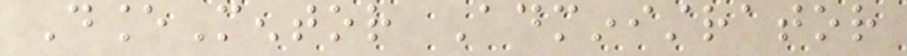DanceMentor Administrator
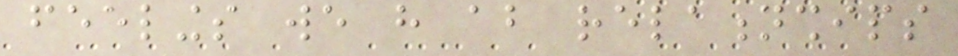feelings we have about relationships
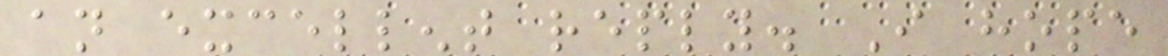an excellent reply. I hope
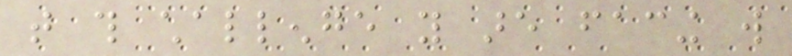that this challenge you are facing will
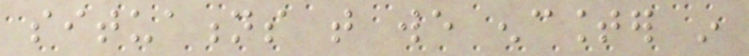situations that we encounter in
